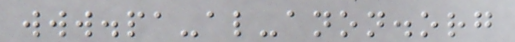www.pa-al-anon.org
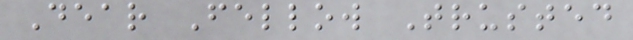Dear Fellow Trusted
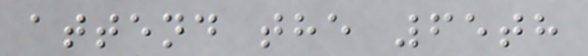attend the 65th
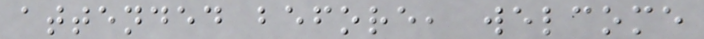attended before, welcome
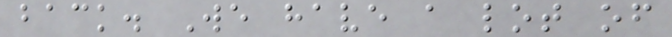back. We have a lot of
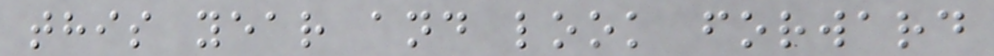this year and look forward
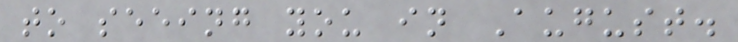to seeing you in August.
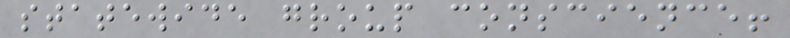statewide group conscience!
